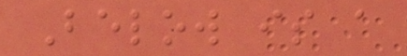Below is a
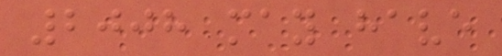2008 may have
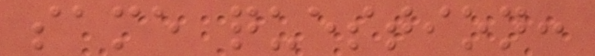same question:
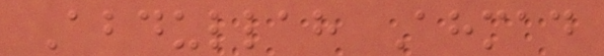Abdullah Ahmad
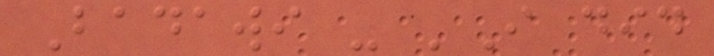Badawi - 'I did
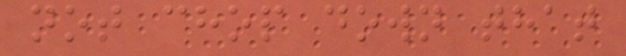not chop down that
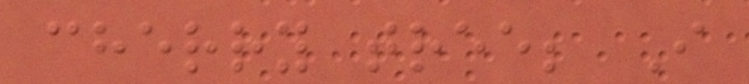cherry tree; I
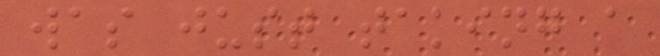was just taking a
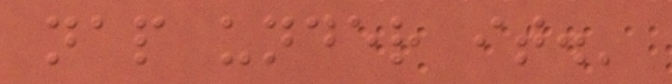nap under it.'
